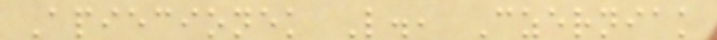Apiecionek L., Czerniak
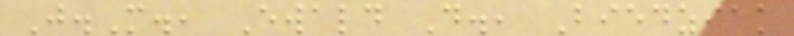J.M., Ewald D., Biedziak
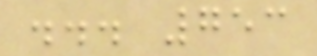... 753
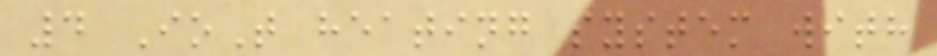4 IoT heating system with
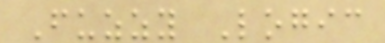Fuzzy Logic
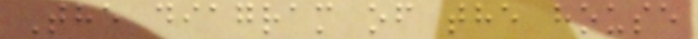The diagram of the house
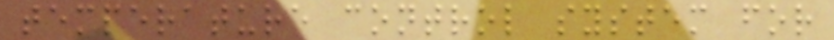temperature control system for
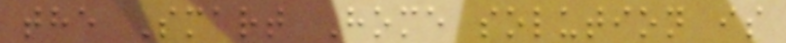the Smart Home solution is
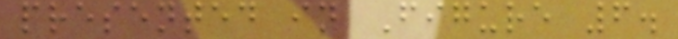presented in Figure 6.
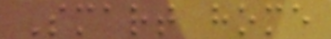Smart home
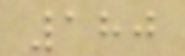180
